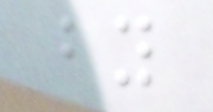by
